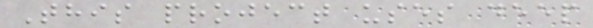This project uses deep
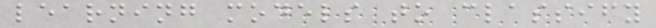learning models to classify
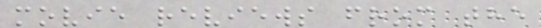movie reviews from the
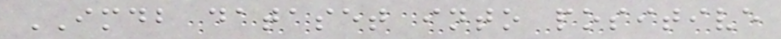IMDB dataset into positive
